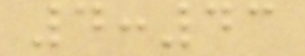4:43
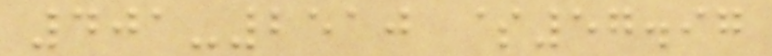401-2510 $57.97
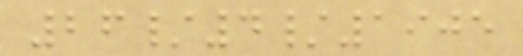26/4/1905
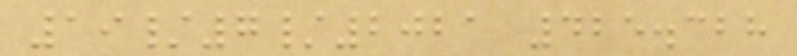19/7/2021 425.328
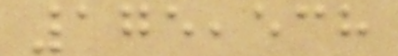175,538
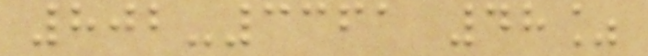802-3361 48%
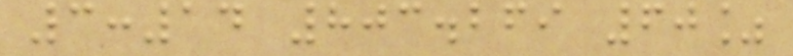3:14 803.269 60%
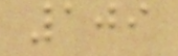109
